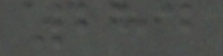284
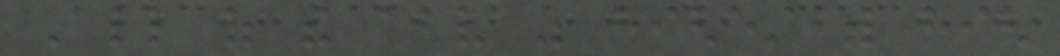All of the above was highest with high
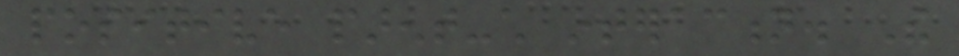positive parent-child interaction. The
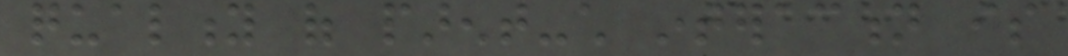quality of parent-child interaction is
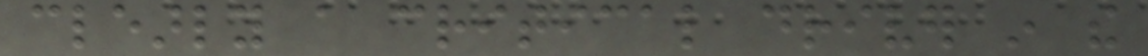clearly a critical driver in the
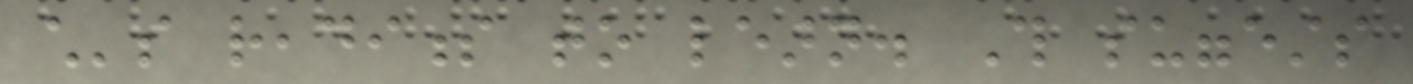child's readiness to learn. This suggests
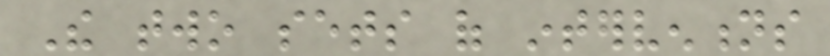The two sets of interventions
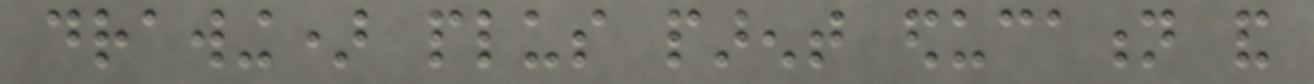drawing) plus parent education and
